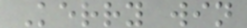Kerry win
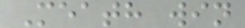Meath win
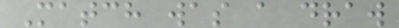Match was a draw
